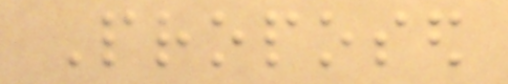Proposed
